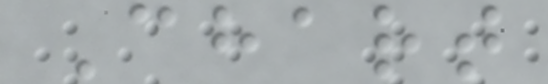Chart
